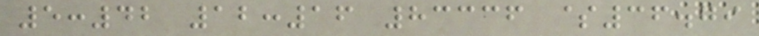5:42 12:16 83336 $36.79
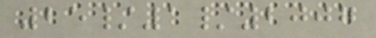25/1/2007
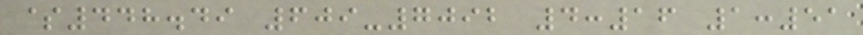$448.49 609-7092 4:16 1:51
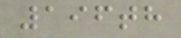196th
